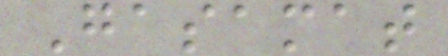Gasamat
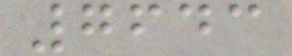7643
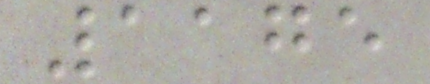1175
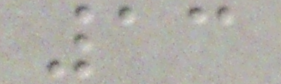13
